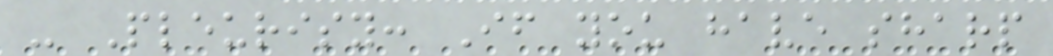- Pleurisy: If you have sharp
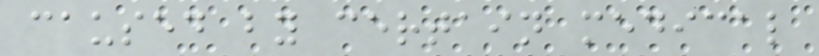caused by certain medical
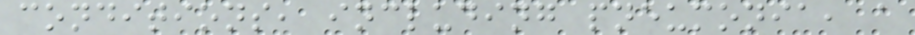conditions, including pneumonia, a
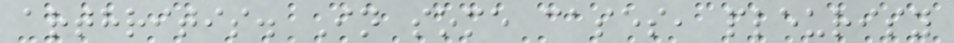arthritis. In some cases, pleurisy
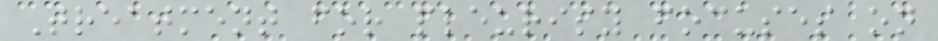Treatment for pleurisy focuses on
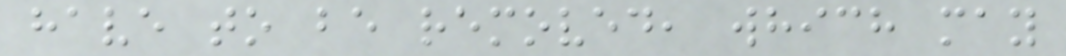have to be removed, which may
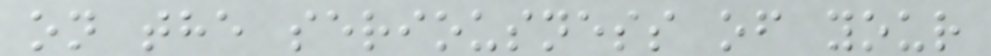on the seriousness of your
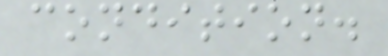condition.
